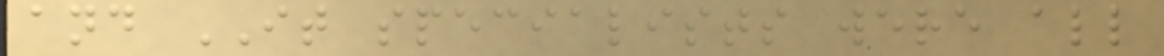and IT specialists were all
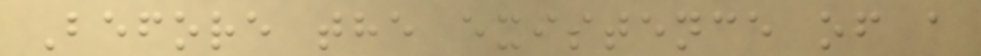Before the existence of a
